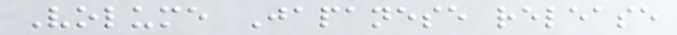Volume Japanese release
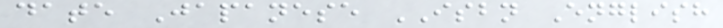date Japanese ISBN English
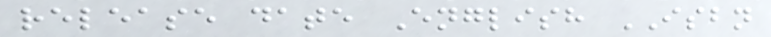release date English ISBN
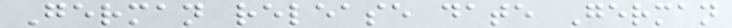German release date German
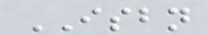ISBN
